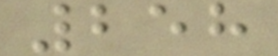258
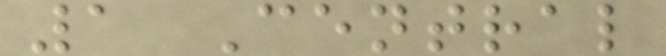1 Central
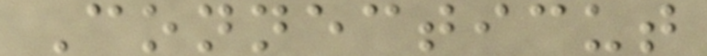Connecticut
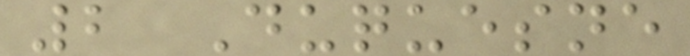2 Duquesne
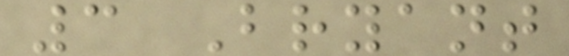3 Bryant
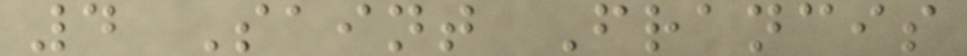4 Saint Francis
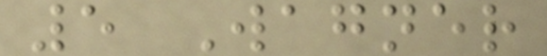5 Wagner
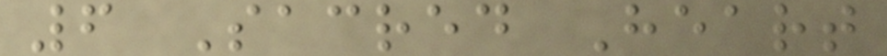6 Sacred Heart
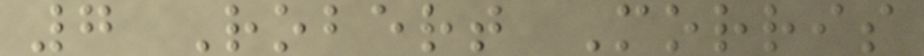7 Robert Morris
